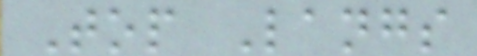Top Langs
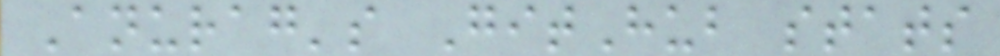Anurag's GitHub stats
